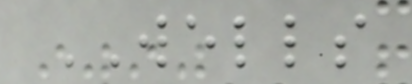WELLS
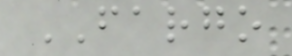FARGO
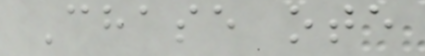Chase ote
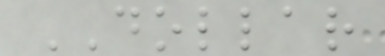DOLLAR
